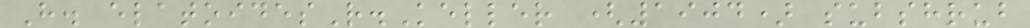H. elatoidesR.Keller (1904) subshrub
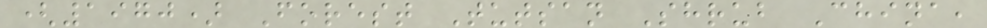(1970) Forest Tutsan Shrub China,
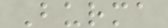Burma
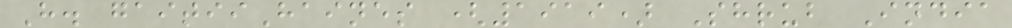H. gaitiiHaines (1919) Shrub India
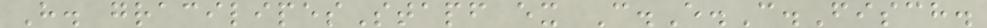H. gracilipesStapf ex C.E.C.Fisch.
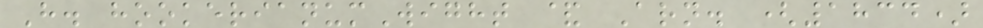H. hookerianumWight & Arn. (1834)
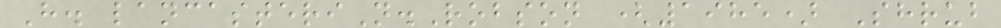H. lancasteriN.Robson (1985) Shrub
